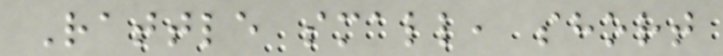Rattle small, short
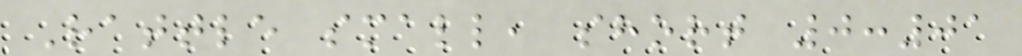Rattle small, short 0:01
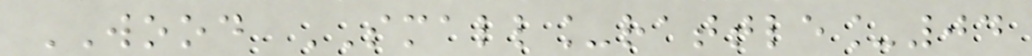WOOD SMALL_rattle_04
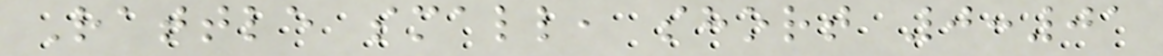Rattle small, short 0:01
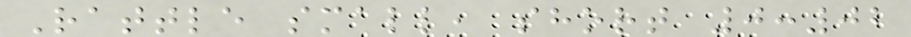Rattle small, short 0:02
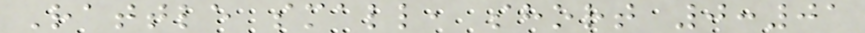Rattle small, short 0:01
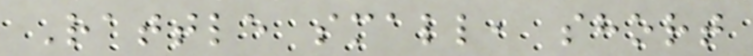Rattle small, short
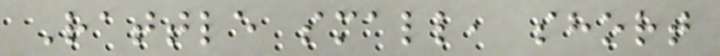Rattle small, short
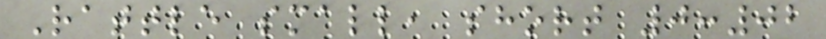Rattle small, short 0:02
